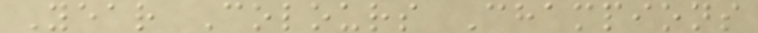Year Colours Champions
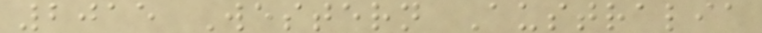2015 Western Australia
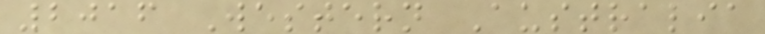2016 Western Australia
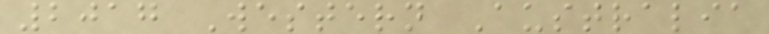2017 Western Australia
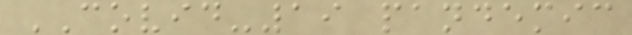COVID-19 pandemic
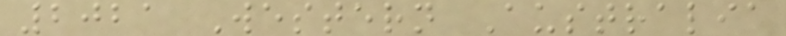2021 Western Australia
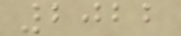2022
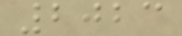2023
